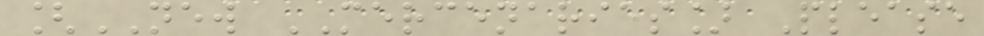[NEW MERCENARIES] Please
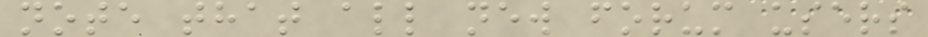note that all new forum users
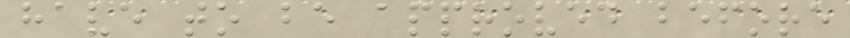have to be approved before
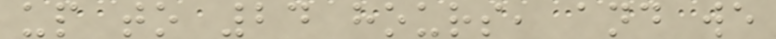up to 24 hours, and we
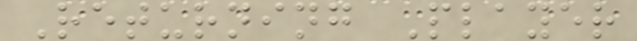Returning Player
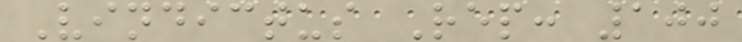Vindictus Rep: 100
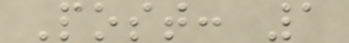Post: 1
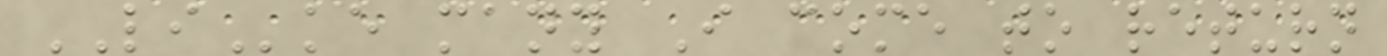LIke many I come to return
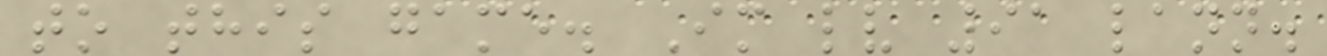to this game. Im lv 91 lann.
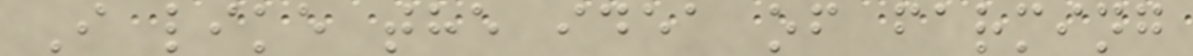I like the idea of farming
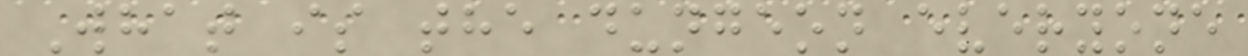What is the dungeon everyone
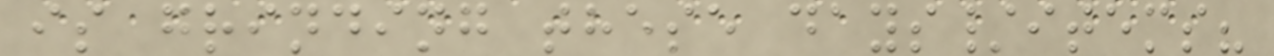is grinding these days/items?
